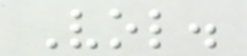Vol.
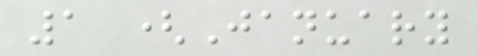1 (January
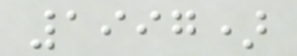1997)
